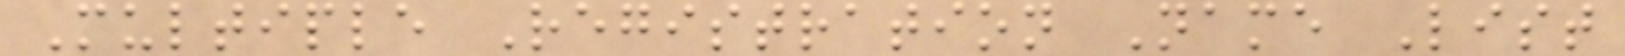Multiple Registration Name List
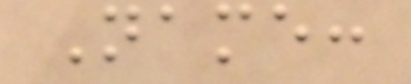Name:
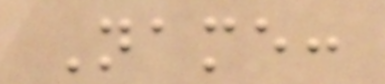Name:
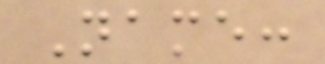Name:
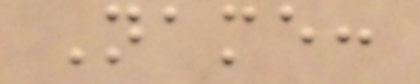Name:
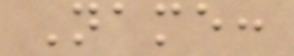Name:
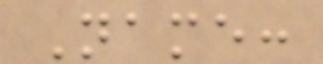Name:
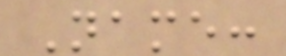Name:
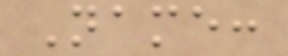Name:
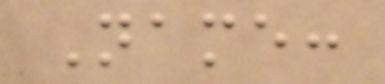Name:
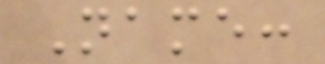Name:
